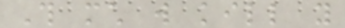This much will kill you
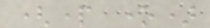(part one)
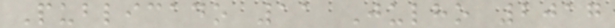Publicado 11 Julho 2017
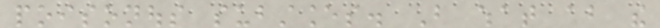poisonous substances. But what about the
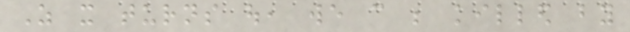As it turns out, we can be killed by
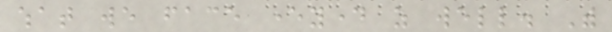what we face everyday as well. With
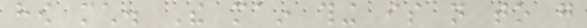how much. The main thing is not to go
